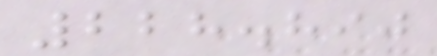228.890
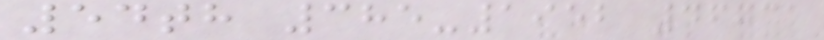54th 385-1952 46731
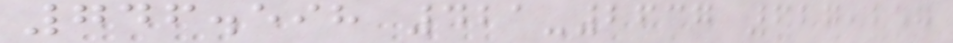746.598 421-2637 627,257
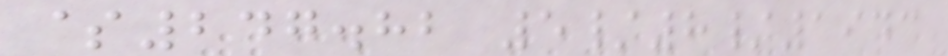$247.82 5/8/1943
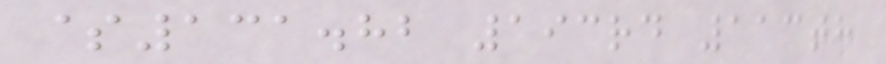$131.82 193rd 113th
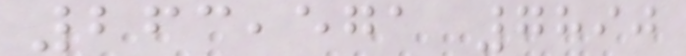263,571 7890
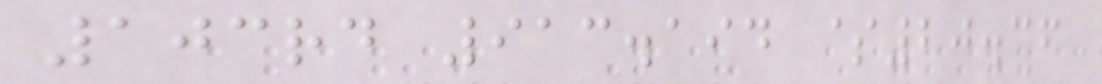103rd 913.194 $20.36
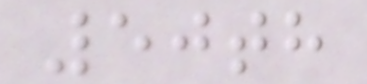50th
